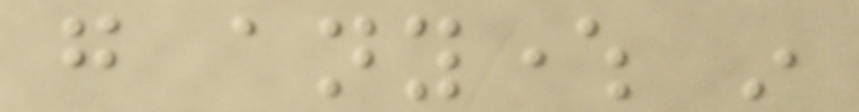go anywhere in
